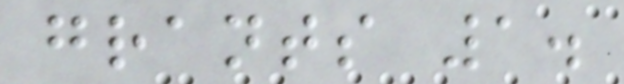grants 1.
